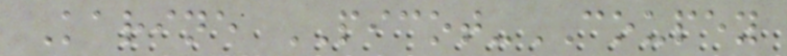Karine PICOT-COUPEY
